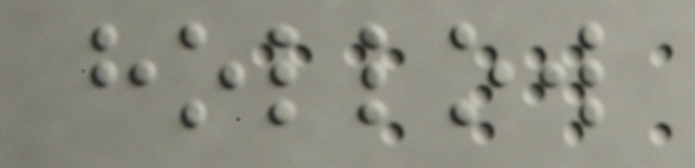hollow
